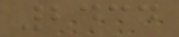2434
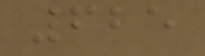625
